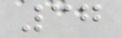37
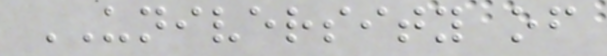UNIVERSITY of
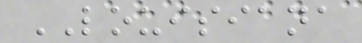LOUISIANA
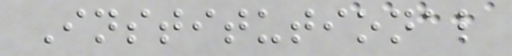Institutional
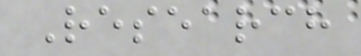Research
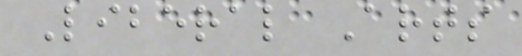Liberal Arts
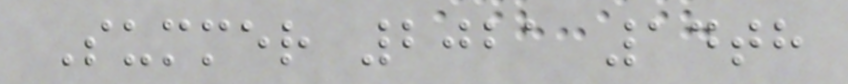Summer 2021 14th
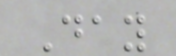Day
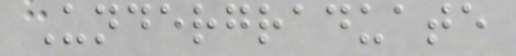Undergraduate
